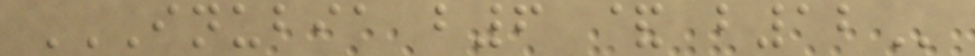INUBIA B6 & B12
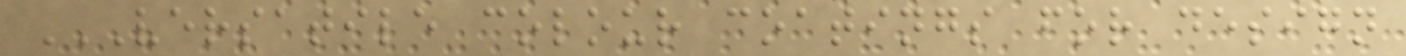VERSATILE COLOUR COATINGS FOR DESIGN
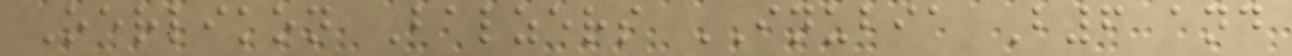Oerlikon Balzers INUBIA B6 and
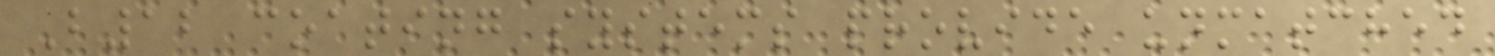B12 coating systems provide unmatched
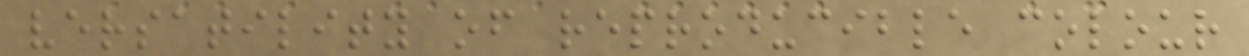versatility of reproducible colour
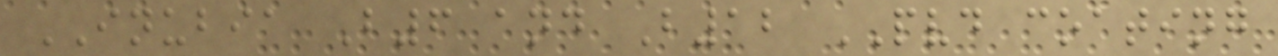INUBIA B6 and B12 PVD coating
